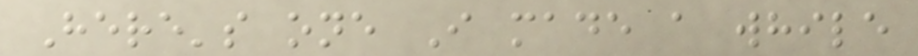Here's one I made a while
